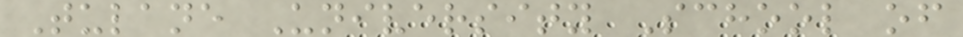Tulane University School of
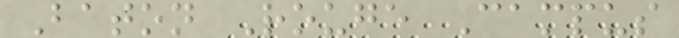Baton Rouge Campus
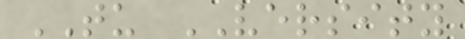TU VERSITY
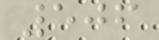506
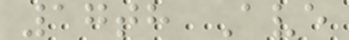17th Ave
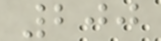200
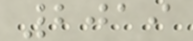2019
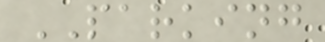PARKING
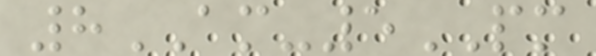8AM-5PM
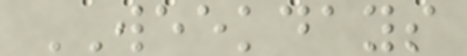WEEKDAYS
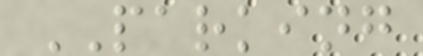PARKING
